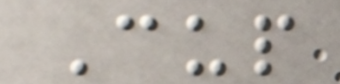Cup
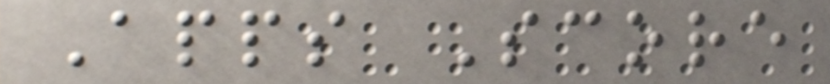Apps Score
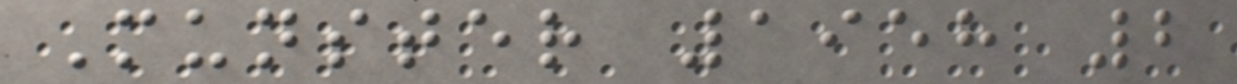Munster 1958 2
